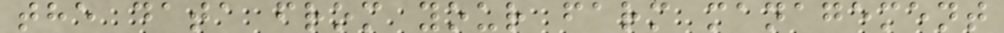the data from your farm management
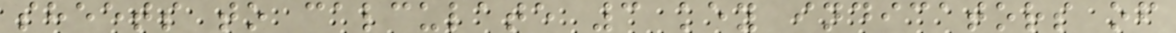sheets to calculate 3 key indicators of
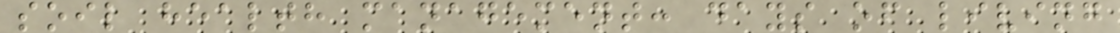soil health management: days of living
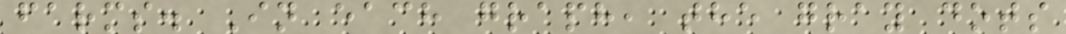farms. In each graph, the gray dots
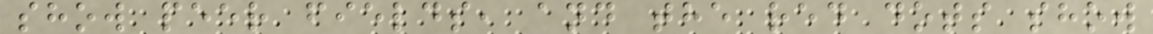show peer fields, and the red dots show
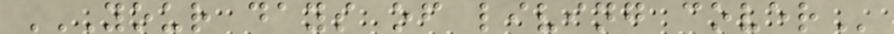YOUR DAYS OF LIVING COVER
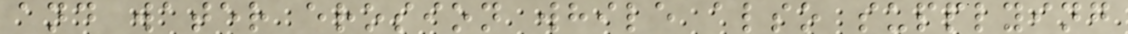and water erosion while also supplying
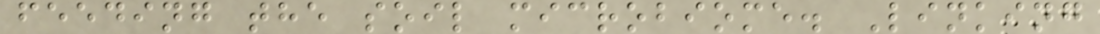feeding the soil microbiome. Linking
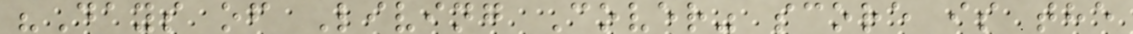"Days of Living Cover" score is the
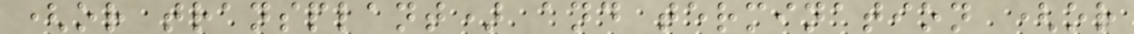(or transplant) and termination (or
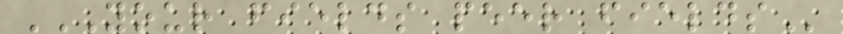YOUR FIELDS PEER FIELDS
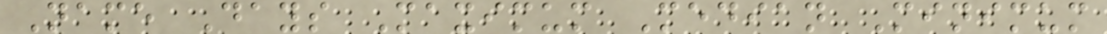Name Days Maximum Median Minimum
